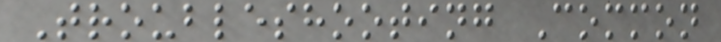Troubleshooting Common
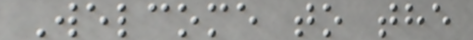Welcome to the
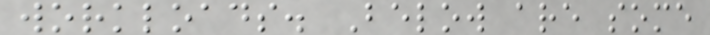workloads. Below are some
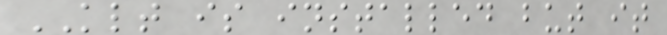KLT is installed but it
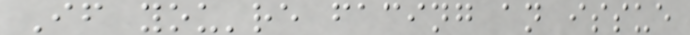If you're facing an issue
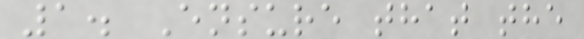1. Ensure that the
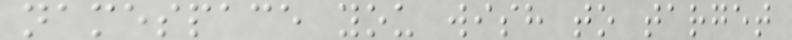namespace you wish to target
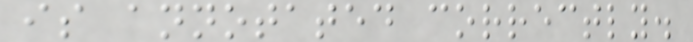is annotated correctly.
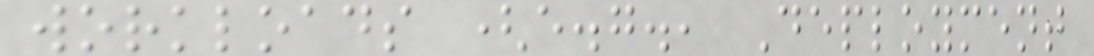workloads (e.g., Deployment
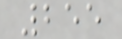255
